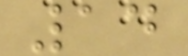14
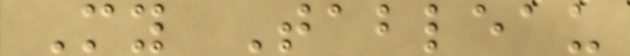My Tableau
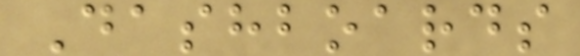Dashboards
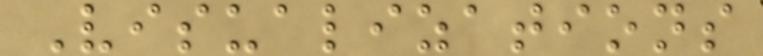Visualizations
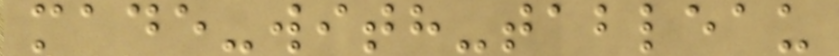made-with-tableau
